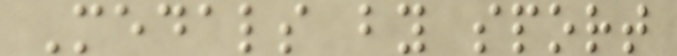Medals by sport
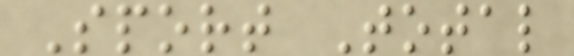Sport Total
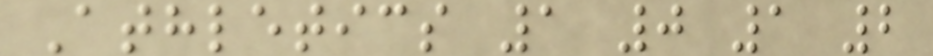Athletics 1 0 1 2
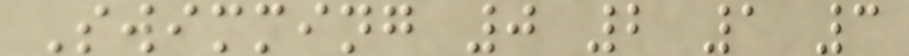Swimming 0 2 1 3
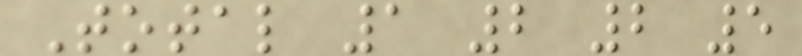Total 1 2 2 5
